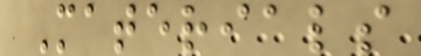Materials
